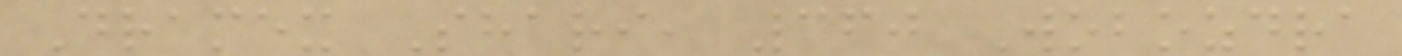Dramex Shari, 360 Wobozdra
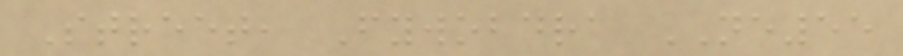Street, Fywobdra NE55
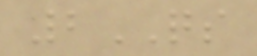2QS
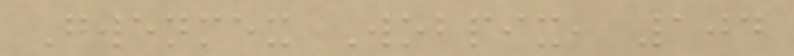Gwenmex Wobpix, 104
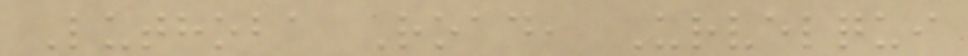Luthoba Road, Urvelqui
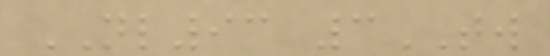NL93 3TW
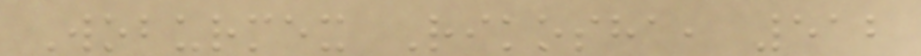Woburmex Rikosha, 512
